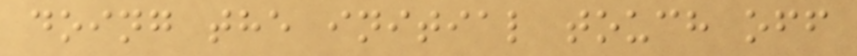doing the initial touch off
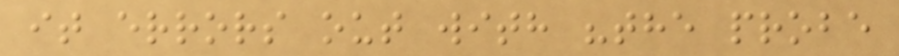it errors out with "the probe
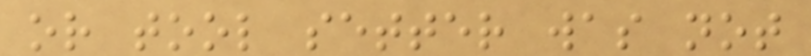or tool setter was not
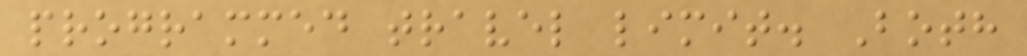programmed travel limit. Both
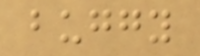buggy
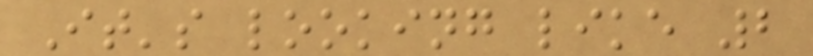It's looking like 2
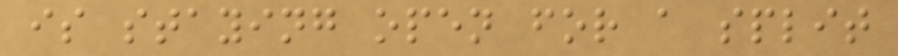is staying open for a split
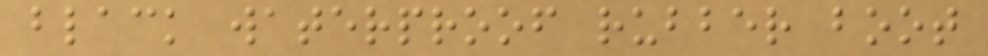black waterproof rubber boot
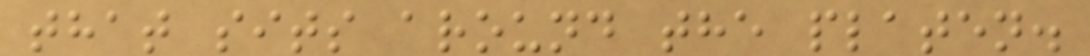that sits around the platen.
